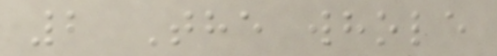2 The whole
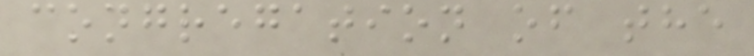congregation of the
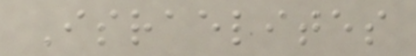Israelites
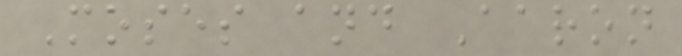Moses and Aaron
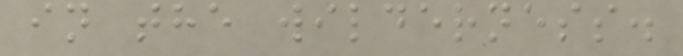in the wilderness.
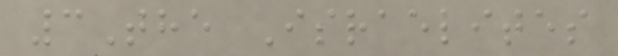3The Israelites
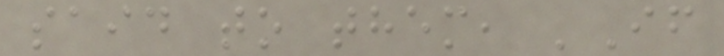said to them, 'If
